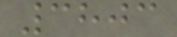3803
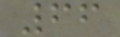66
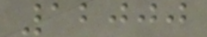12000
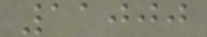11000
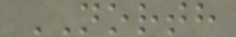NORTH
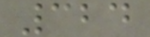324
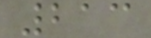213
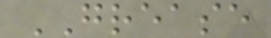GREASE
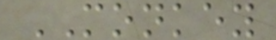MONKEY
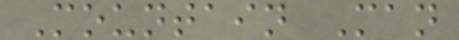Mountain Man
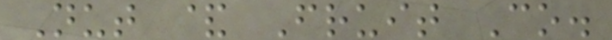Nut & Fruit Co.
